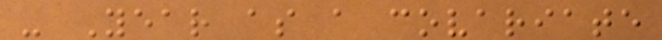- Year as a covariate
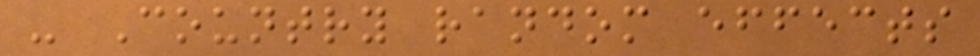- Country random effects
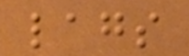lags
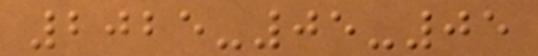2025-05-05
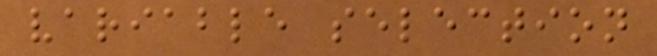variable selection
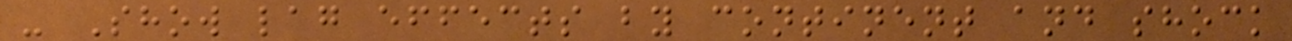- Show lag effects by continent and shock
